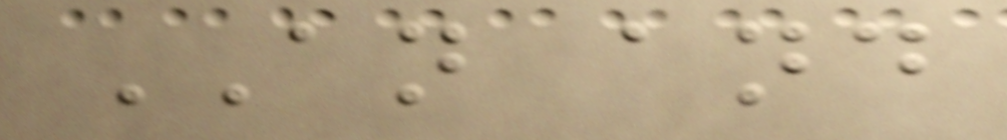AN and
